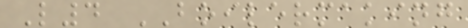L4 BOILERMAKING
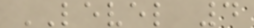LEVEL 4
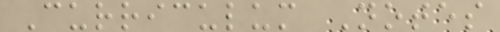Curriculum Notes
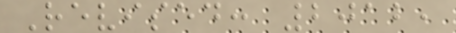Revised: 2012,
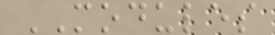MODULES
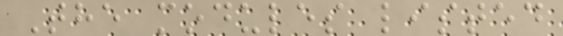The modules listed
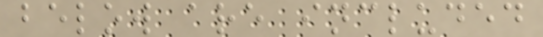below are included
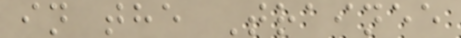in the Trainee
